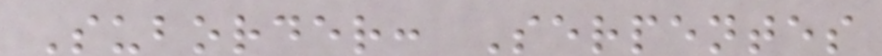Suborder: Serpentes
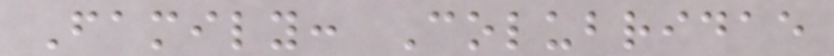Family: Colubridae
